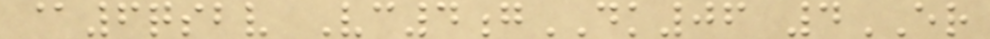@6qsbv Vc4gDK06 4ER
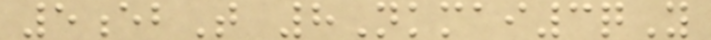5ebT 8Nkmai3qY
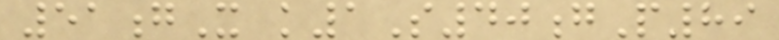51gX k1S40gP89
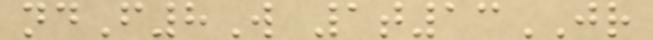ndF8W 1t13JR
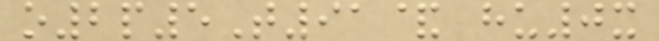o2p5T91& hu0x
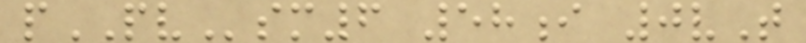pPVsm6 58i 0vT
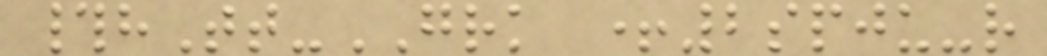#hTt-GRK +2spju-r
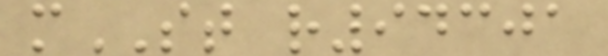mST r94301
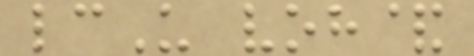lcU voh&
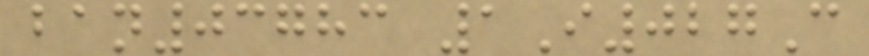ban03783 1I027C
